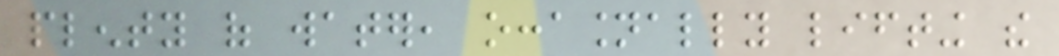plenty of water, occasionally lifting the
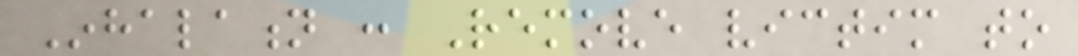Inhalation : Remove victim to
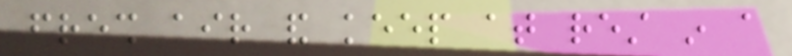fresh air and keep at rest in a
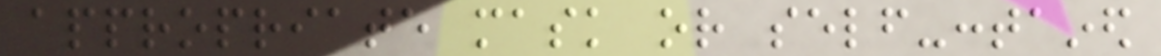appropriate mask or self-contained
